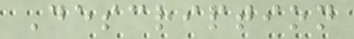Description
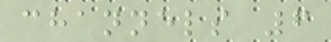channels 6
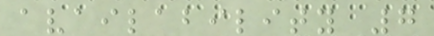availability 7
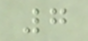7
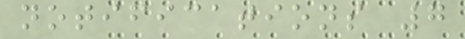notifications 7
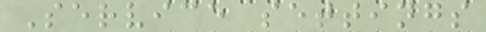Service settings
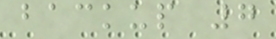backup 7
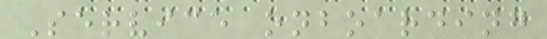Service onboarding
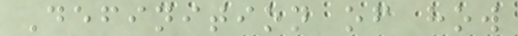Definition of how
